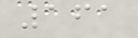161
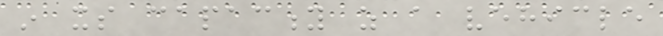in its capacity as a vehicle
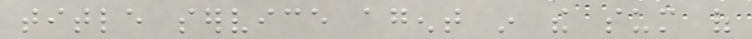title service agent in the sum of
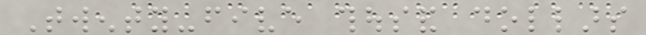Twenty-five thousand dollars
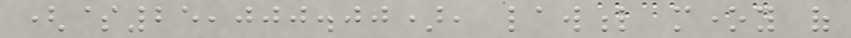($25,000.00), lawful money of
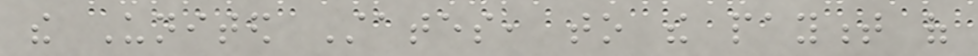the United States, to the payment of
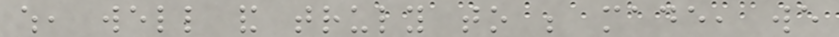which, well and truly to be made, we
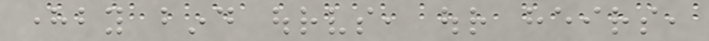hereby bind ourselves, our heirs,
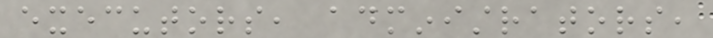executors, administrators,
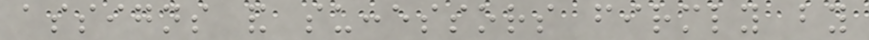assigns and successors firmly by
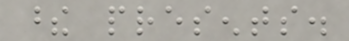these presents.
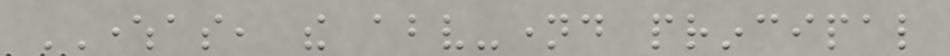WHEREAS, the above-named principal
